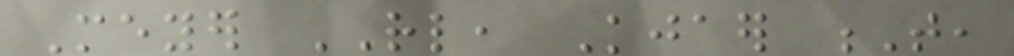Meyer RL, Kjaer T,
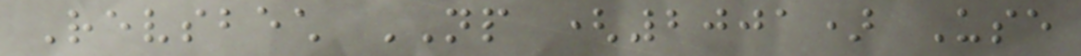Revsbech NP (2001) Use
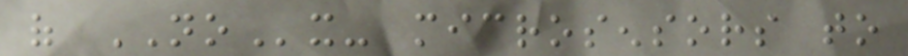of NOx- microsensors to
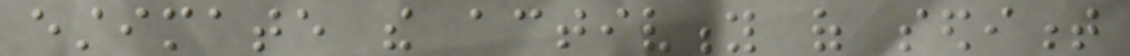estimate the activity of sediment
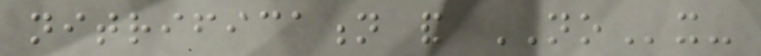nitrification and NOx-
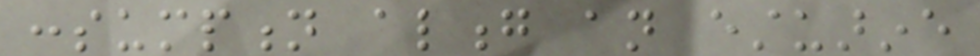consumption along an estuarine
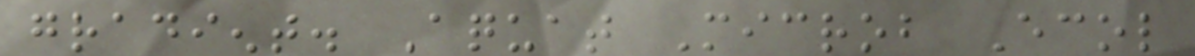gradient. Aquat Microb Ecol
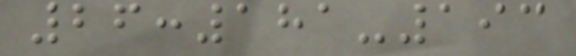26:181-193
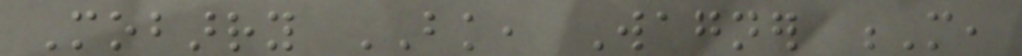Mobarry BK, Wagner M,
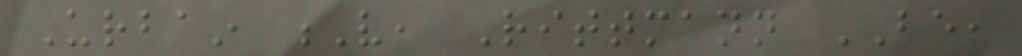Urbain V, Rittmann BE,
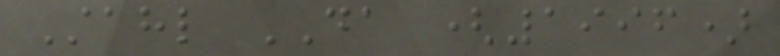Stahl DA (1996)
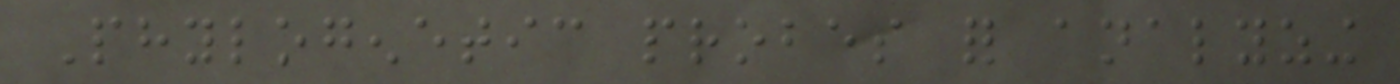Phylogenetic probes for analyzing
